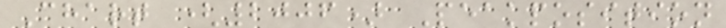Chart (2006) Peakposition
